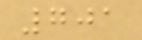701
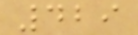429
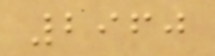2960
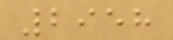2958
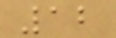12
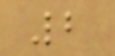2
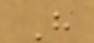H
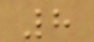8
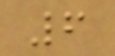6
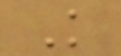K
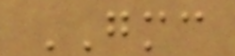GMC
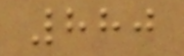880
